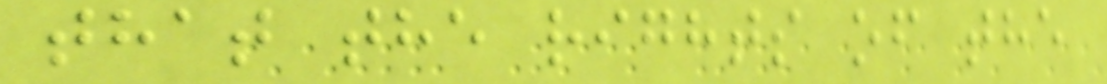that the rights of the
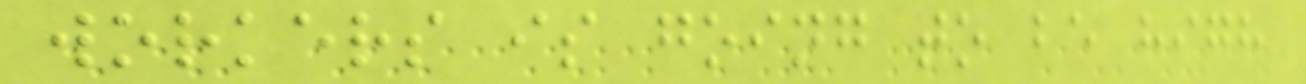workers is going to be high
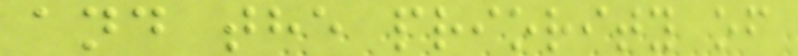and the priority of
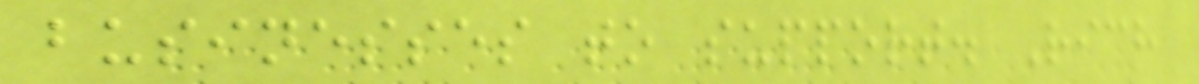businesses to support. Rich
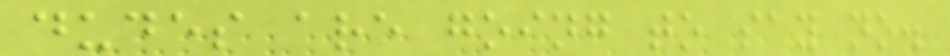dudes are going to say no.
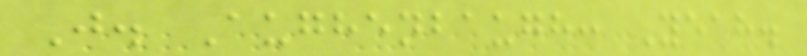J. Aughenbaugh: Yeah.
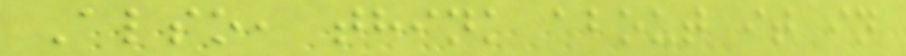Also, think about it in
